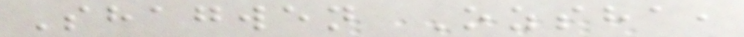Shagwen Ozsha,
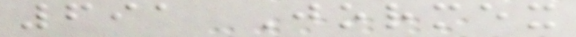691 Jormex
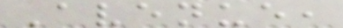Avenue,
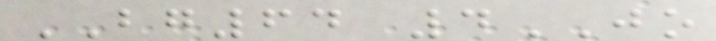BG64 4JO
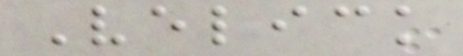Velick
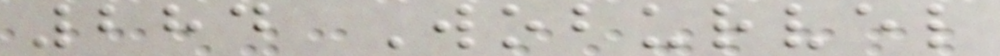284 Woburvel
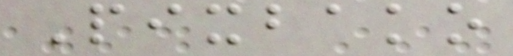Pixbako
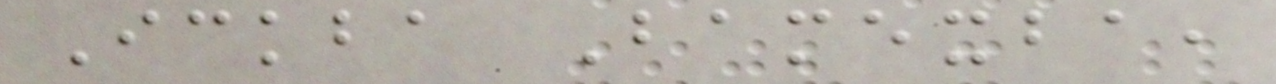Ickba Bamexba,
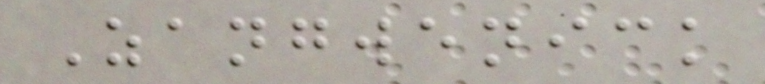Zangwenick
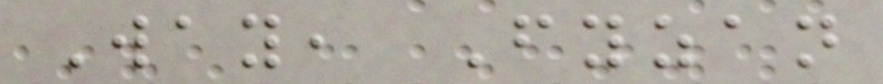Way, Fyzan
